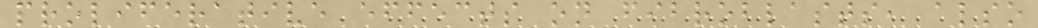proliferative effects on fibroblasts, also
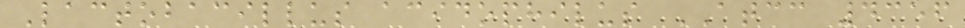Lactobacillus acidophilus ATCC 4356
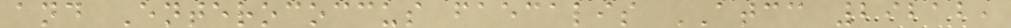and Enterococcus faecalis ATCC 29212,
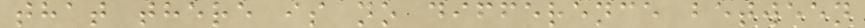that there is no difference between
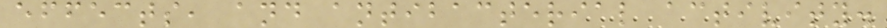effects, and antibacterial activity.
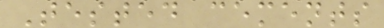Tested cements
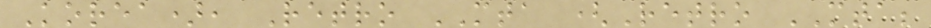Korea), Retro MTA (Retro MTA;
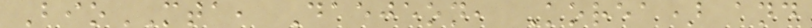BioMTA, Daejeon, Korea) and
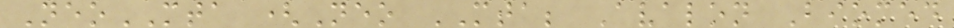NeoMTA (Neo MTA; Avalon Biomed
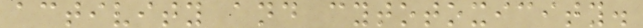activity and cytotoxicity.
